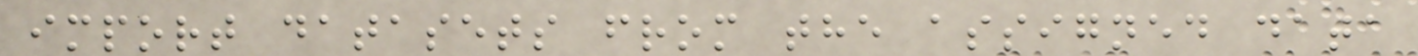import datasets from the assigned data
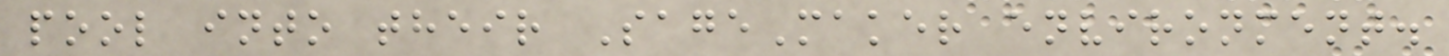pool into their SageMaker environment.
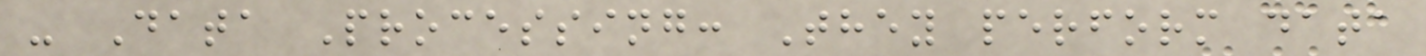- Data Processing: They perform data
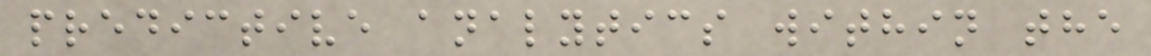predictive analytics within the
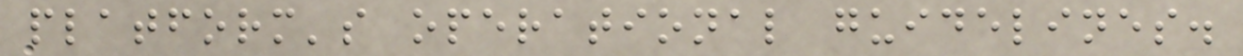platform's operational guidelines.
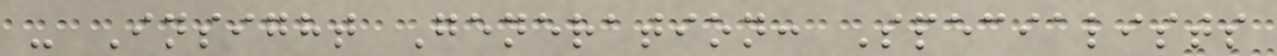- Insight Generation: Specialists
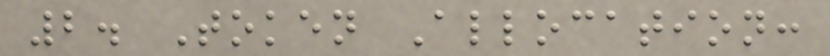2. Token Allocation:
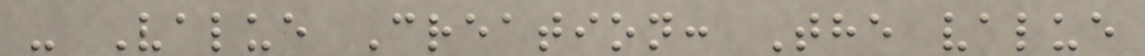- Value Creation: The value
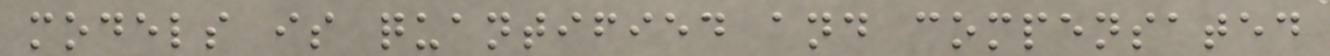models is quantified and compensated
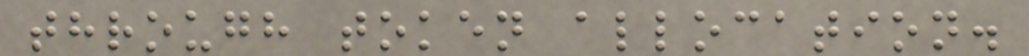through token allocation.
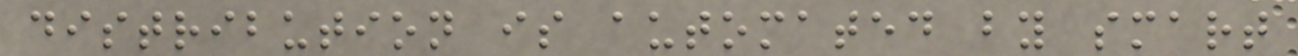distribution is automated by smart
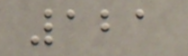121
